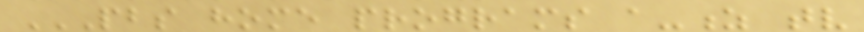PBS HOME PROGRAMS A-Z TV
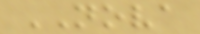NOVA
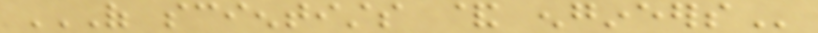OF SCIENTISTS & ENGINEERS
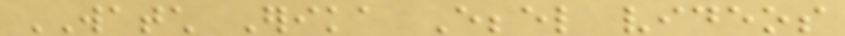WATCH Erika Ebbel videos
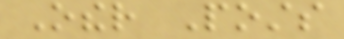Other Posts
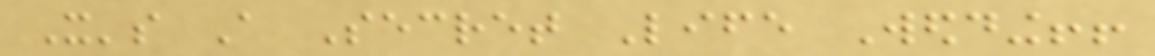It's A Secret Life Wedding!!
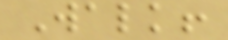Walk!
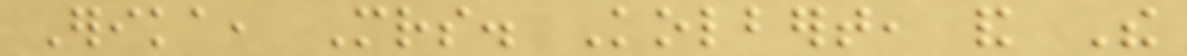Erika, Mrs. Kolbert, and The
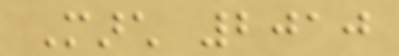March 2010
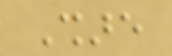Share
